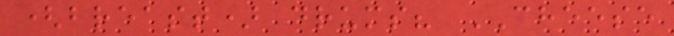(breast) drums? CHEESE
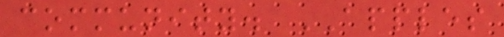community. APPLES
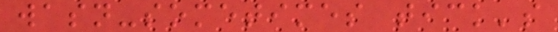wasn-sometimes tick's
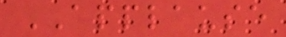APPLAUSE
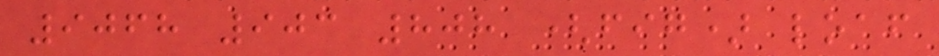9068 903 808 (fig) loaf
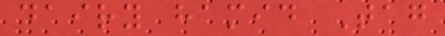dairy hamid Tag
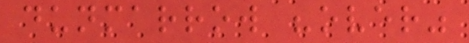dunmarrow "over"
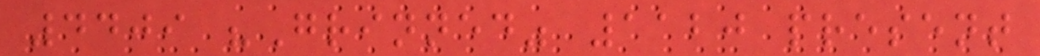4409 "Grinned" 1120 present
